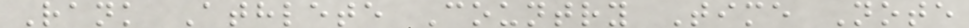Rank Athlete Country Time Note
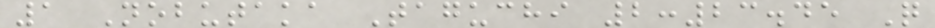1 Nobutaka Taguchi 2:23.45 Q
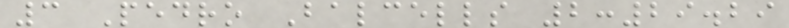3 Pedro Balcells 2:29.29
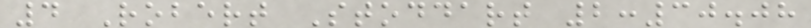4 Robert Stoddart 2:30.08
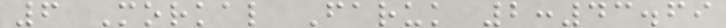6 Morkal Faruk 2:43.69
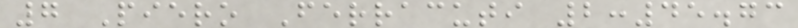7 Piero Ferracuti 2:45.73
